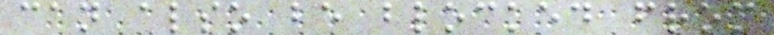can also be blocked from
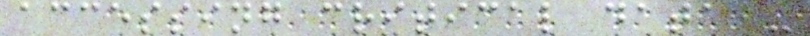accessing critical data -
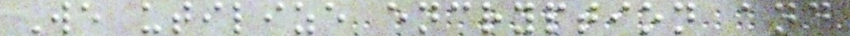We utilize encryption and
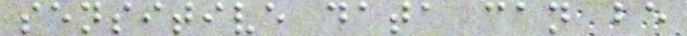sensitive data can be
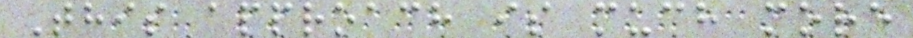This approach is much more
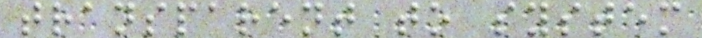transparent to system
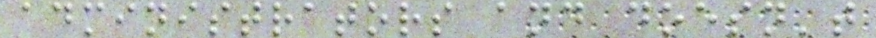administrators and doesn't
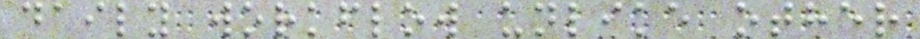daily workflow unlike other
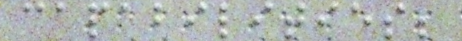capabilities;
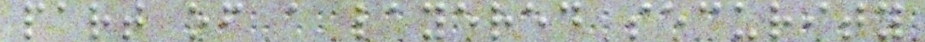part of a layered security
